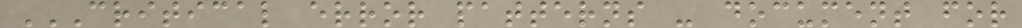CRITICAL ERROR PATTERNS - DOCUMENT FOR
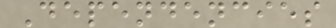Dependencies
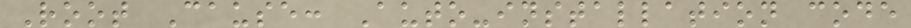Root Cause: Auto-installation code
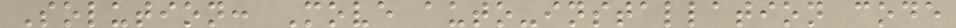Solution: Move auto-installation code
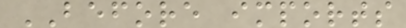BEFORE imports
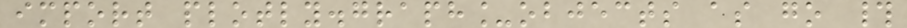import plotly.graph_objects as go #
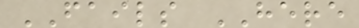FAILS HERE
